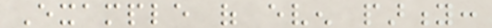Example of even parity:
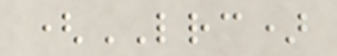(LRC)
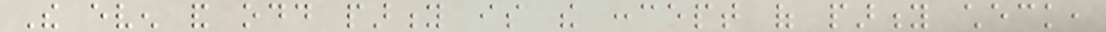The even and odd parity is the concept of parity check,
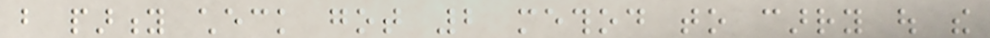but parity check got 2 method to carry out the
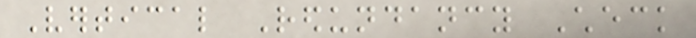Vertical Redundancy Check
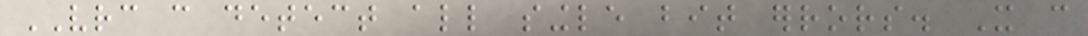VRC can detect all single bit errors. It can
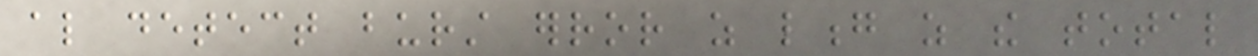also detect burst error as long as the total
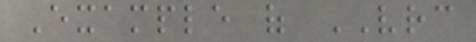Example of VRC
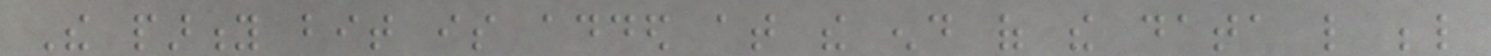The parity bit is added at the end of the data like below
